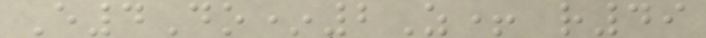E4Do*2Z+ r49
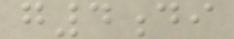g4di
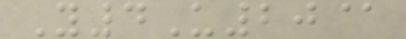Y4U20@
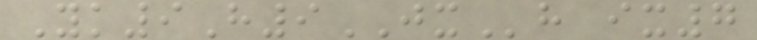Yk9H9JXh ix7
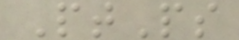PtPs
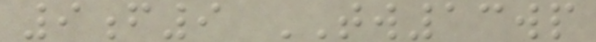9f9 TW13wp
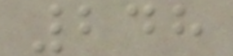248
